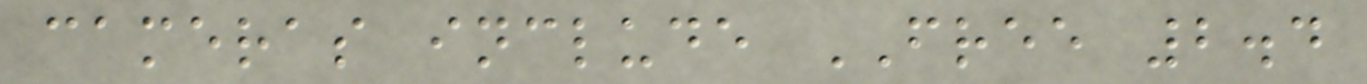cameras include FREE 2.4
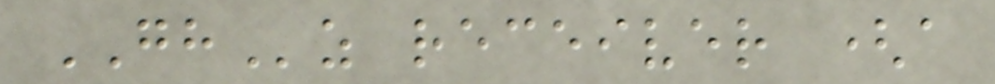GHz receiver (a
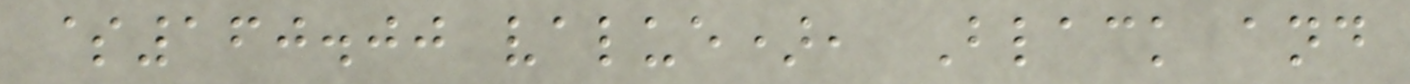$160.00 value), Black and
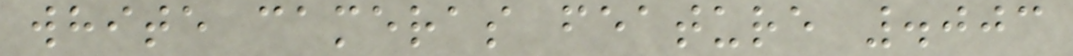white cameras feature .003
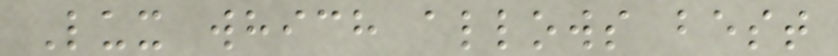Lux which allows best
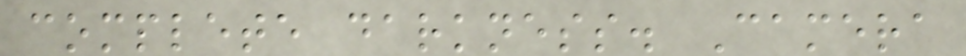complete darkness. Camera
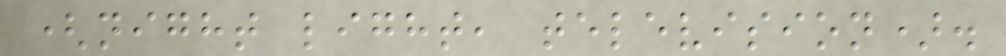(night light, television).
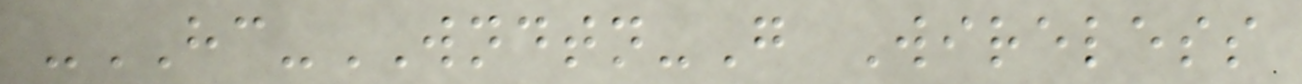-HC-WNDTN-G Wireless
